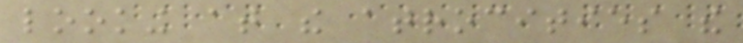looking at the atrocities the
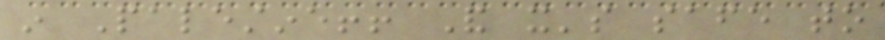in Palestine!! And it's safe to
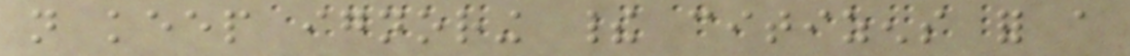not keep ignoring their citizens for a
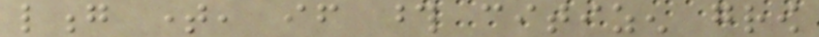long time, if those citizen grow
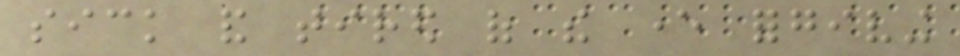sick and tired of the ever forgiving
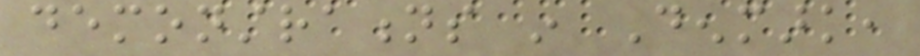demonstrations in Denmark,
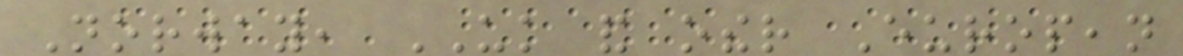Norway, UK and other European
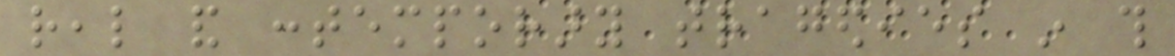real and contemporary tragedies in this
